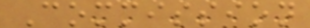Commission
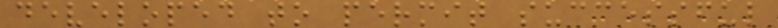developed to permit successful
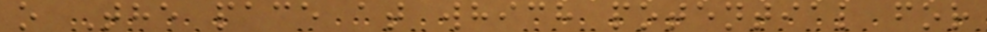o The pace at which potential for
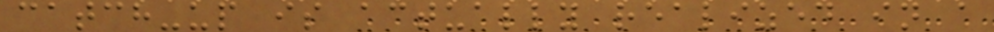catch-up is actually realized in a
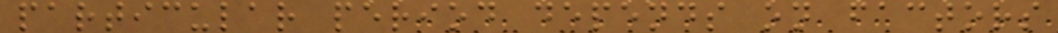particular period depends on factors
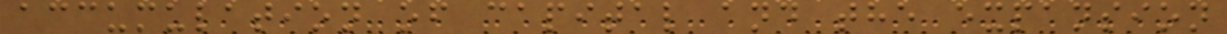accumulation of capital and the expansion
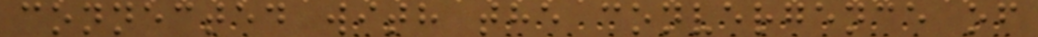connected with the convergence of
